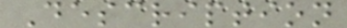Description
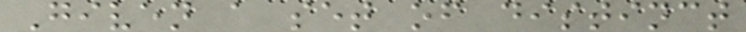Given a set of distinct
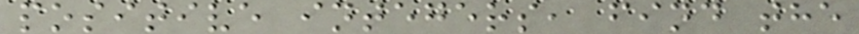positive integers, find the
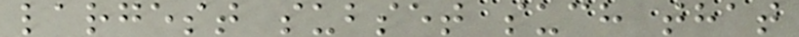largest subset such that
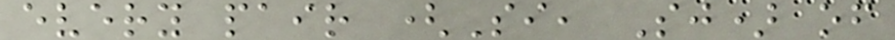every pair (Si, Sj) of
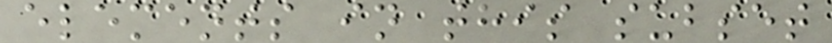elements in this subset
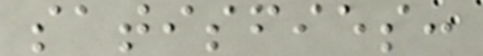satisfies:
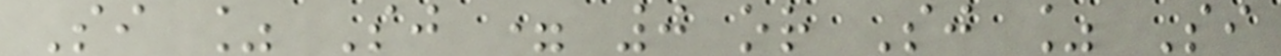Si % Sj = 0 or Sj % Si
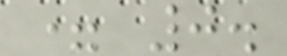= 0.
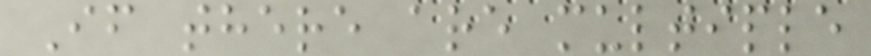If there are multiple
